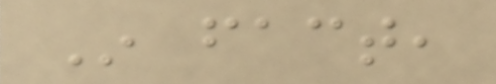In fact,
